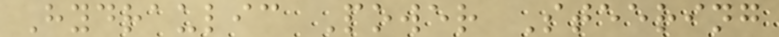Hydraulic Power Steering
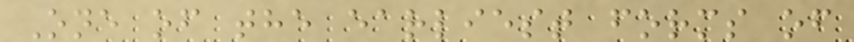One of the earliest forms of
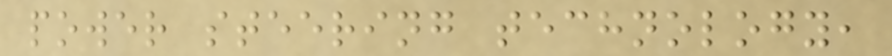power steering technology,
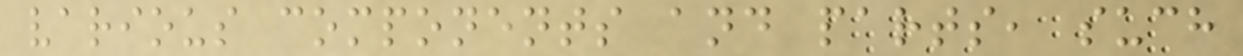various components and parts, such
